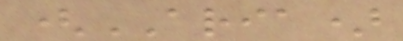(ARIA)
